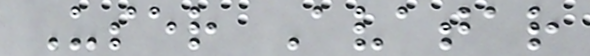User Avatar
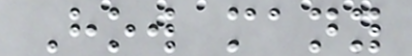How many
